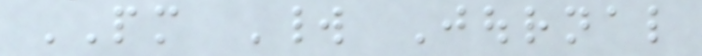PM World Journal
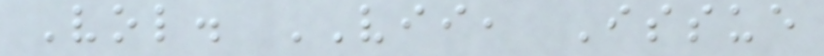Vol. VII, Issue
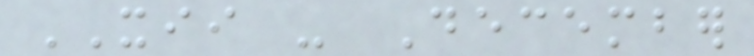XII - December
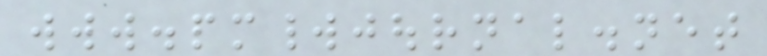www.pmworldjournal.net
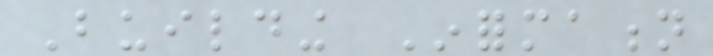Building Information
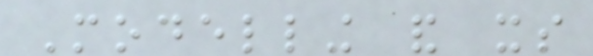Modelling and its
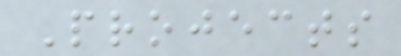Projects
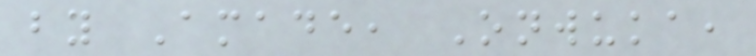by Amade, Onwuka,
